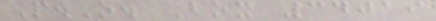P.O. Box 34019
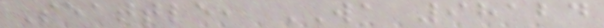Seattle, WA 98124
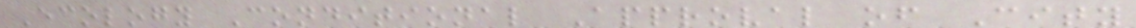Ecology Conditional Approval of City
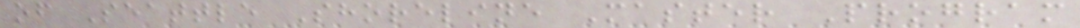of Seattle Shoreline Master Program
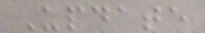Update
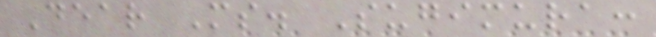Dear Ms. Sugimura:
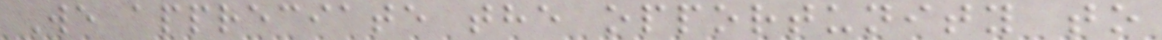We appreciate the opportunity to
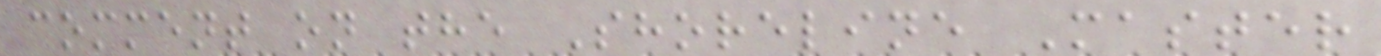comment on the Shoreline Master
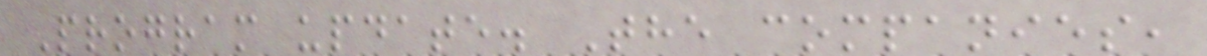Program update. The companies,
